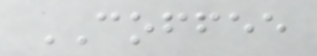COFFEE
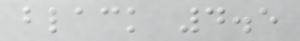black 4.5
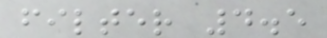filter 4.5
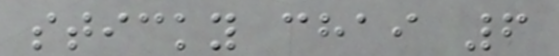sticky chai 6
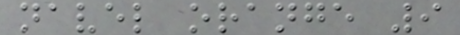navel orange 9
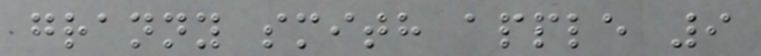granny smith apple 9
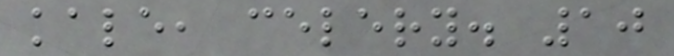kale, celery. 10
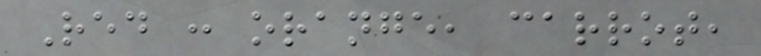Red : orange, carrot,
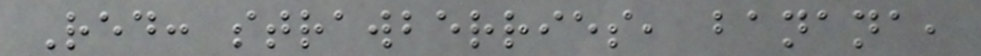Red: strawberries, banana,
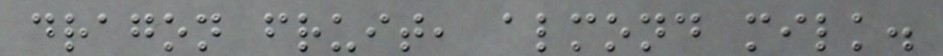dragon fruit, almond milk.
